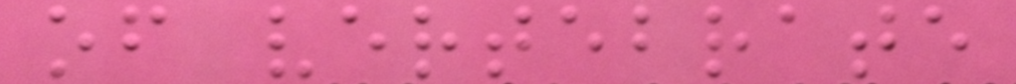of vertebrate
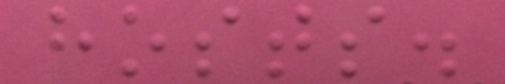hosts.
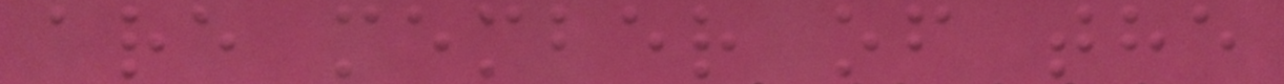are member of the
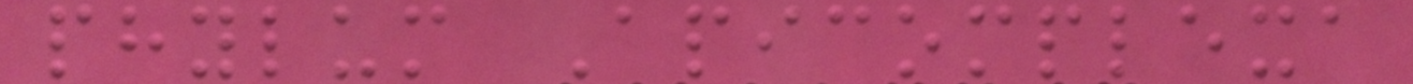phylum Apicomplexa
